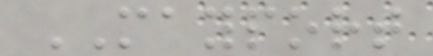MAYPORT
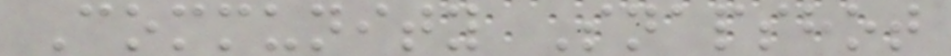Community Snapshot
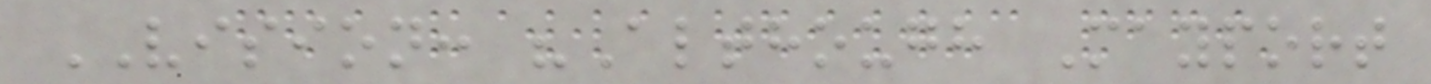VISION: "Although Mayport
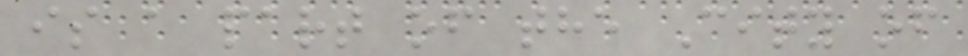is a part of the City of
